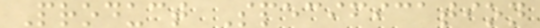Product Specification
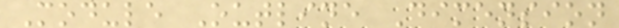Module Outline Dimension
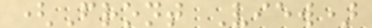(Front View)
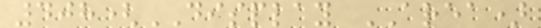408(DISPLAY AREA)
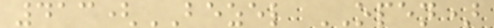413(BEZEL OPEN)
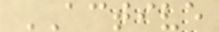ACTIVE
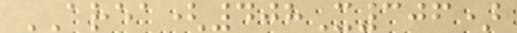AREA(408X306)
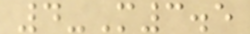4-M3.5
